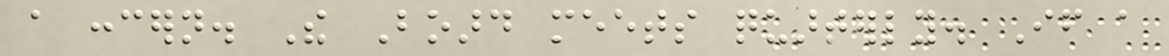a concern. The Board meets quarterly. If a
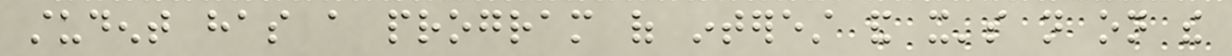student has a program of interest and it's not on the
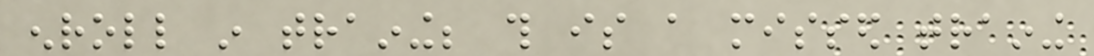enroll in training; this is a missed training
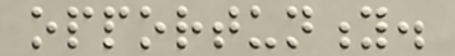opportunity.
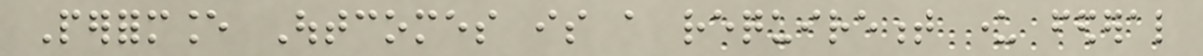Performance Outcomes is a requirement under federal
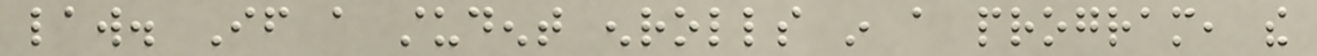law. If a student enrolls in a program, the
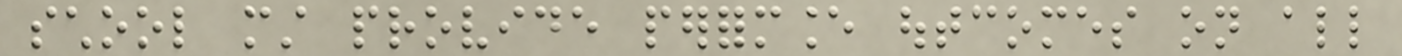school must provide performance outcomes on all
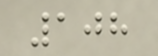108
